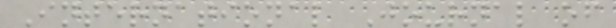International Journal of
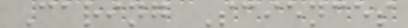Caring Sciences
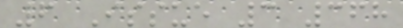6 Issue 3 368
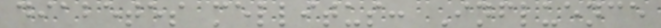diabetes mellitus: Influence
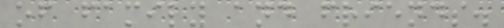of family and friends.
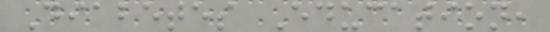Diabetes Education,
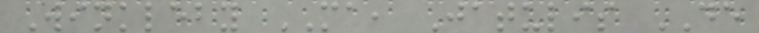Winkleby MA, Jatulis DE
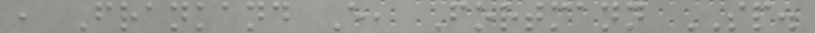, Frankand E, Fortmann SP.
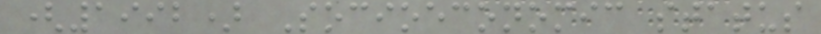(1992) Socioeconomic status
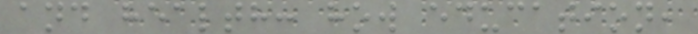and health: how education,
